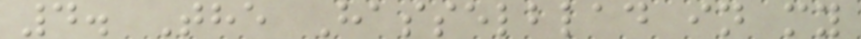4. The Hasselblad in my
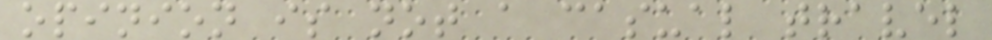opinion is not a casual travel
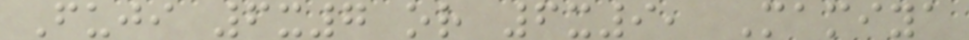Fuji 6x7 or 6x9, Mamiya
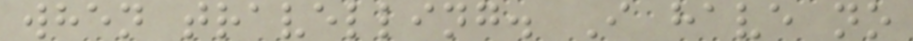when travelling. I have no
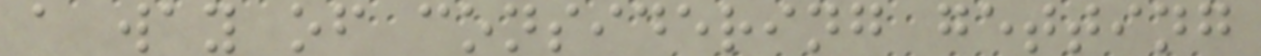a way of considering getting
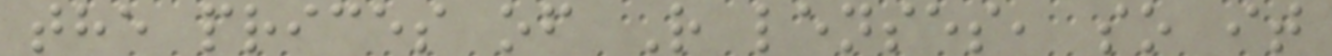the prices of R lenses, so it
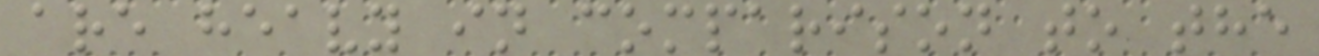are heavy in comparison to the
